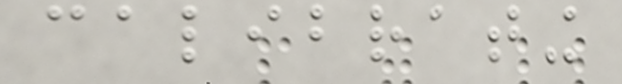calibrating
